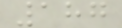187
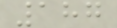187
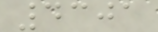4301
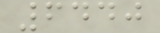6440
